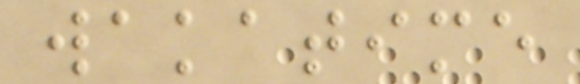wakatime
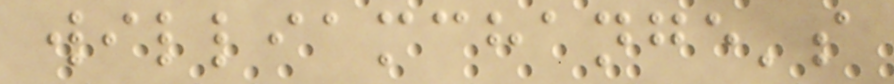williamchange's
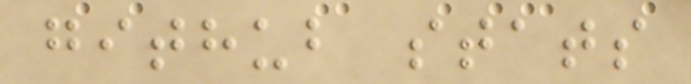github stats
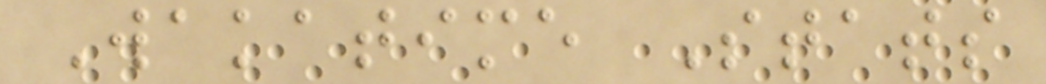Wakatime Stats
